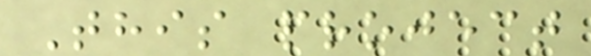This project
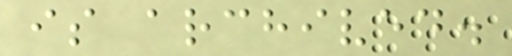is archived.
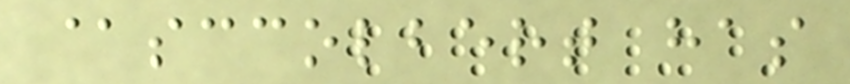@sccolbert has
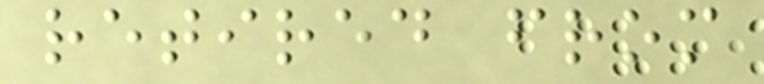retired from
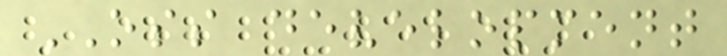OSS development
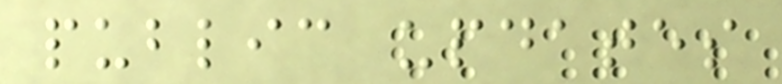public updates
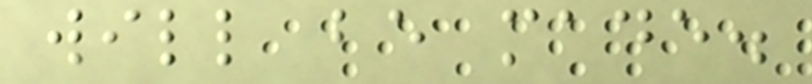will be made.
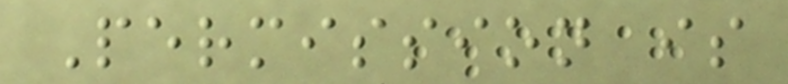Permission is
